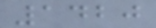1420
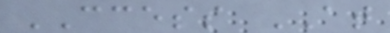CCESS AT
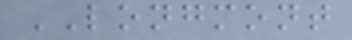LONGMONT
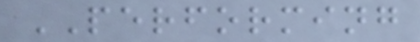PERFORMING
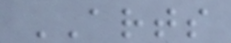ARTS
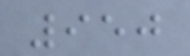950
